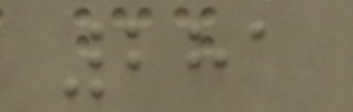281
